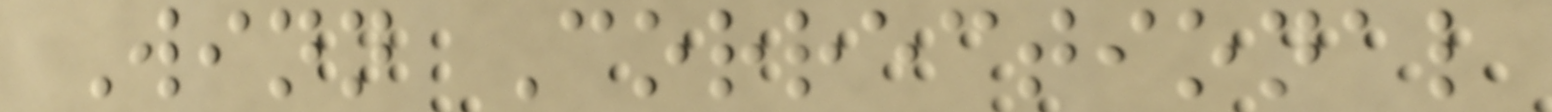Winn Correctional
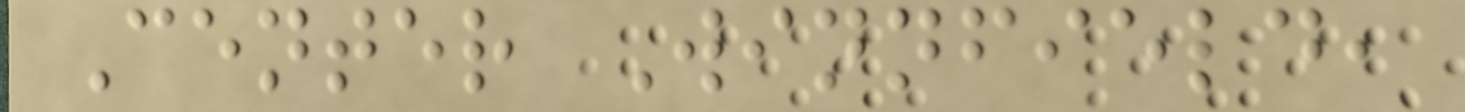Center Winnfield,
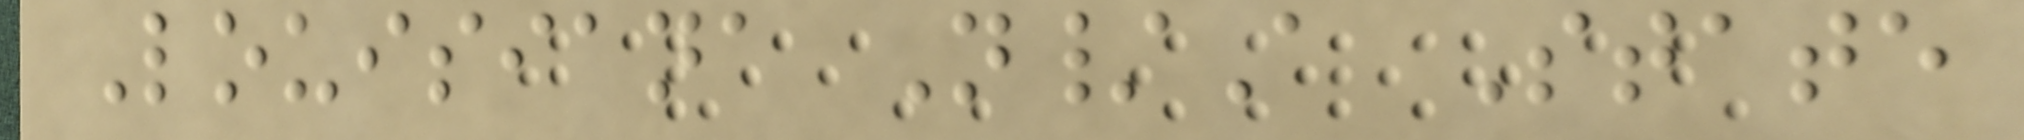Louisiana N/A State
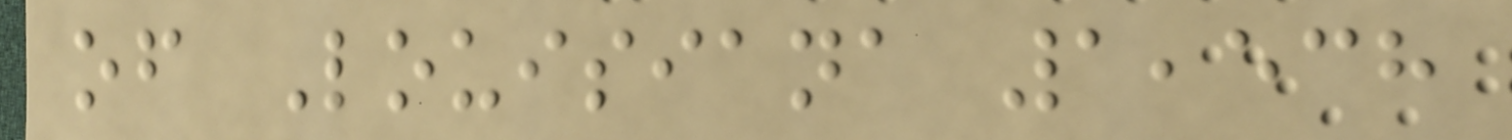of Louisiana 1,538
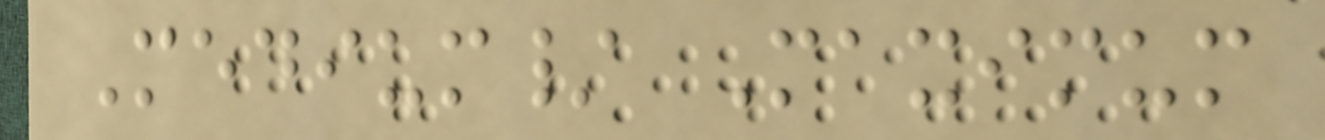Medium/ Maximum
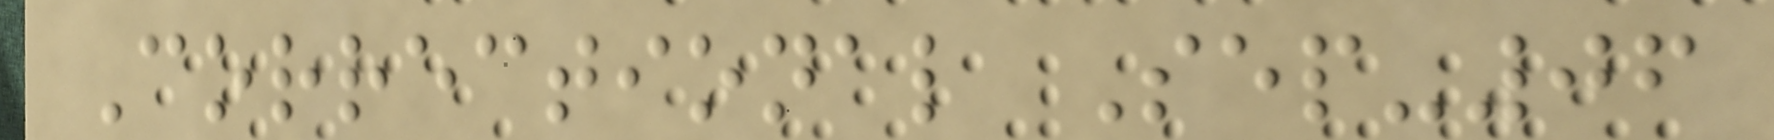Correctional Sep-06
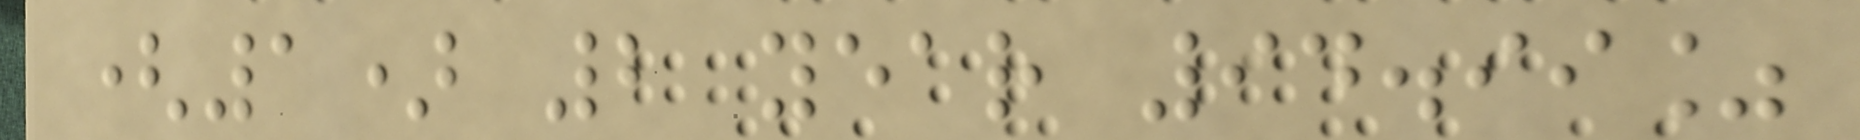(1) 2 year 94.99%
